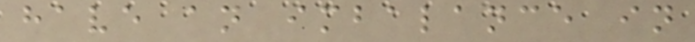have an imbalance in
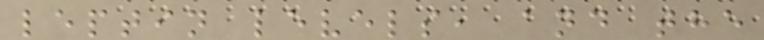leptin levels, and the
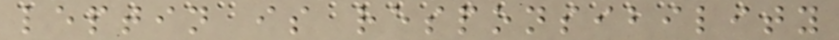leptin is responsibility
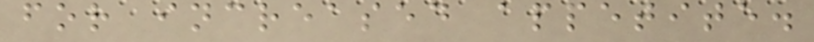for increased appetite.
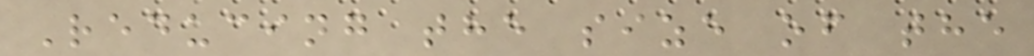Reducing the size of the
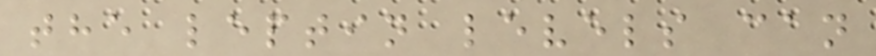the leptin levels can
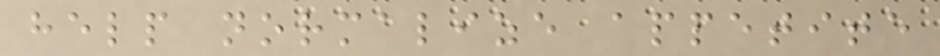help normalize appetite
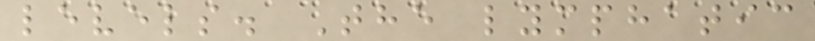levels. The lymphatic
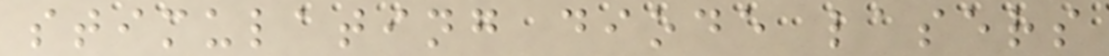stimulating diode lasers
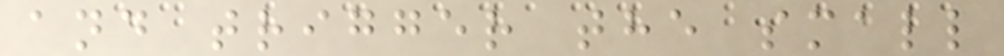and trigger the small
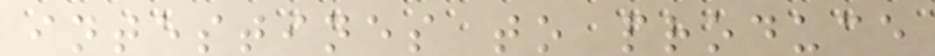intestines to produce
